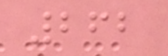262
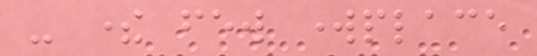- there few workplace
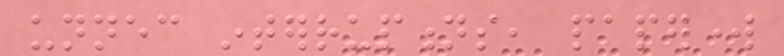unnecessary interruptions, paperwork
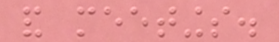and meetings.
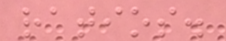ratios.
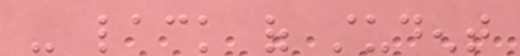- lack of student
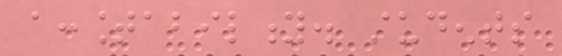accountability. students
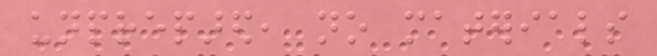unprepared, no materials
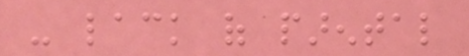- lack of parental
